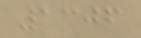1306
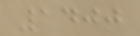1400
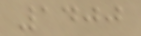1400
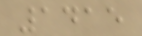1415
